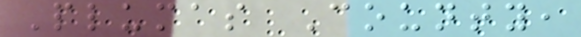Plumas County,
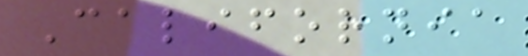California
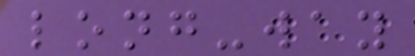long-way
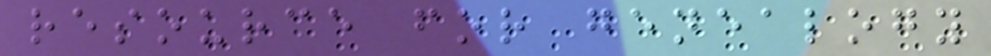resource for genealogy
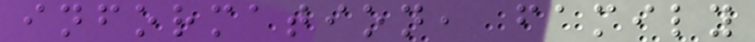information, family
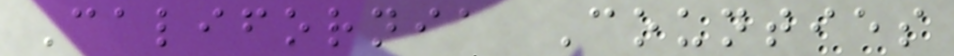California Counties
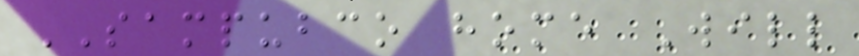SAMPUBCO home Will
